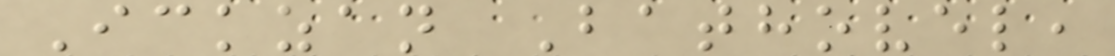Ickzan Bathovel,
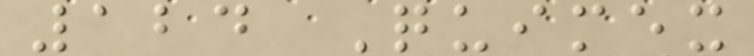124 Quimex
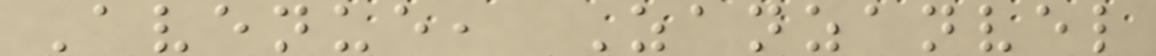Avenue, Zanzanvel
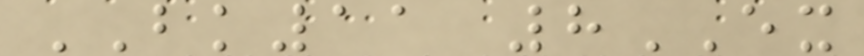BK11 8EX
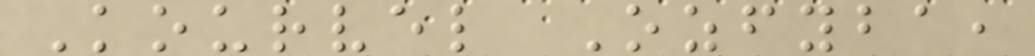Kourvel Ozfyba,
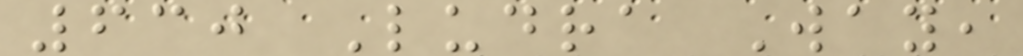630 Ludra Way,
